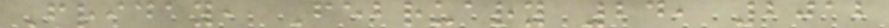Friday, February 24, 2012
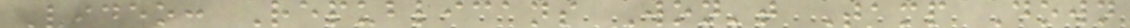Video: Republicans Won't Tamp Down
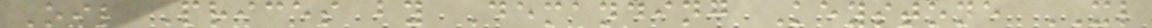Oil Prices by Demanding Keystone XL
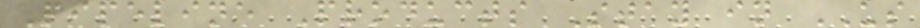Pipeline Products Stay in US
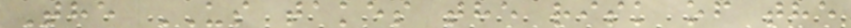The US takes the risk of the
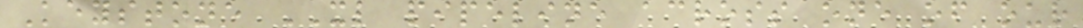Keystone XL pipeline across one of our
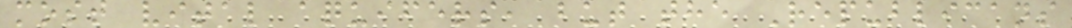most vital aquifers, but the Republicans
